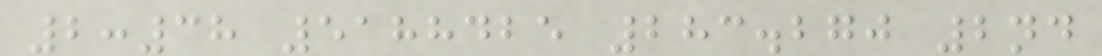2:38 5188425 283.270 2nd
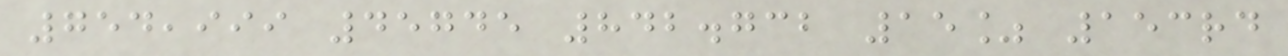754,999 45745 842.732 15% 153rd
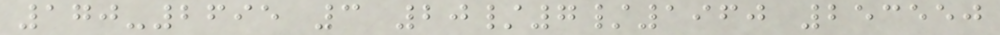170-2695 3 20/7/1960 253550
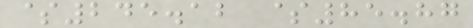$245.12 $85.87
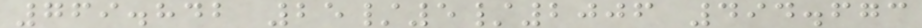769.842 25/5/2006 494.673
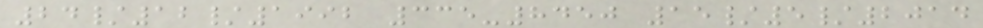24/12/1992 335-8450 15/5/2014
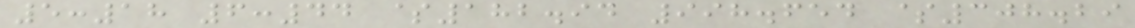5:18 6:44 $182.94 998.654 $308.29
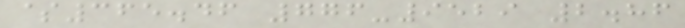$365.46 776-9529 2.86
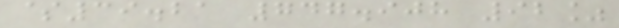$39.21 747.908 92%
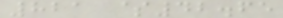821 $42.65
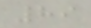89
